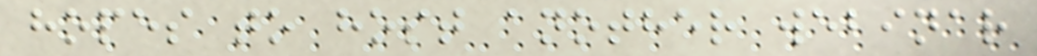hopes to host another webinar
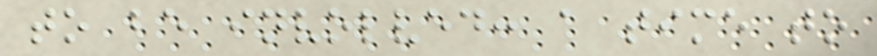to be involved: a time to
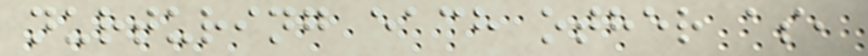nurturing each other as,
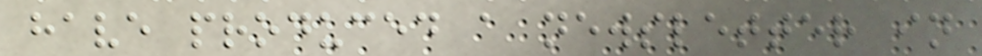have produced a newsletter in
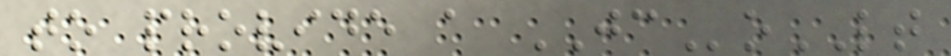to provide a JCoLT
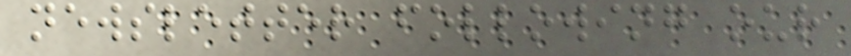newsletter following our
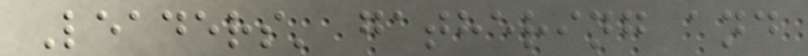Leaders' gathering and
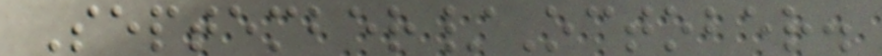September/October.
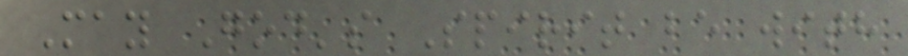May God's Spirit be with
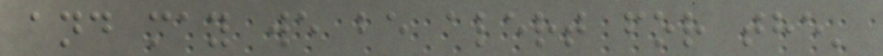and may we be alert for the'
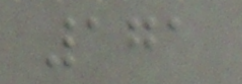171
